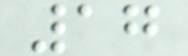17
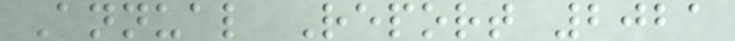Annual Report 2021
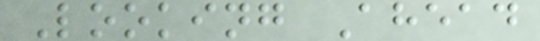Looking Ahead
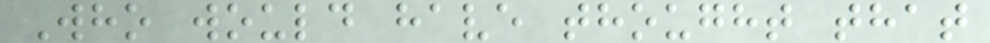Who would have thought that
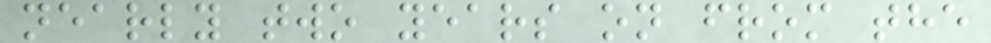nearly two years on from the
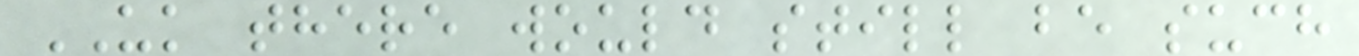UK there would still be such
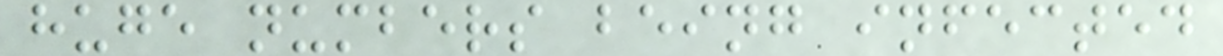huge numbers being infected
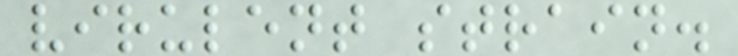virulent strain.
